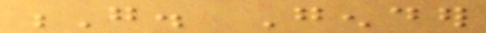G. Gender
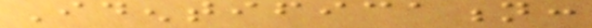Identification:
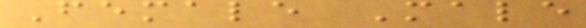Female Male
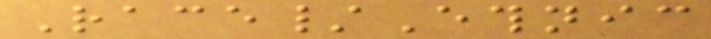Race/Ethnic
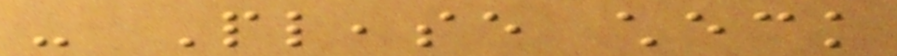- Please check
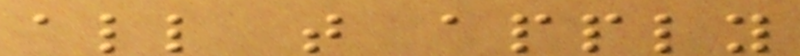all that apply
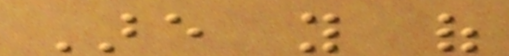Are you of
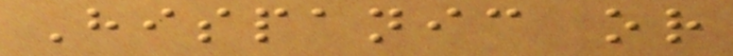Hispanic or
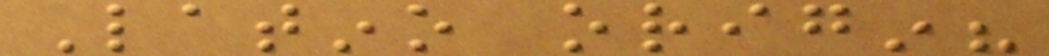Latino origin?
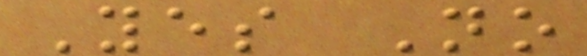Yes No
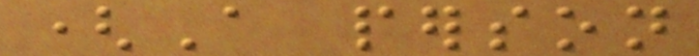(A person
